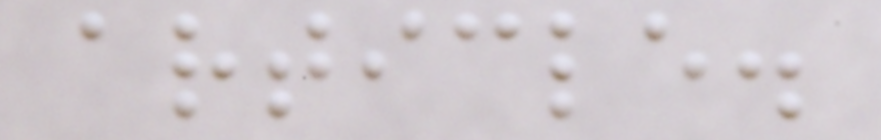article.
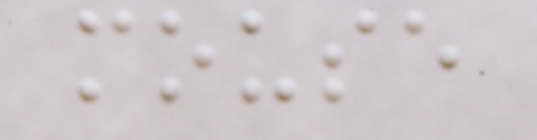mouse
